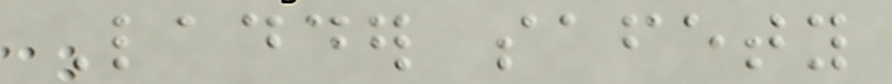Ladder safety
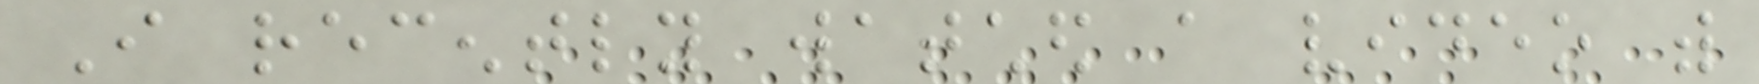I recently watched a video with
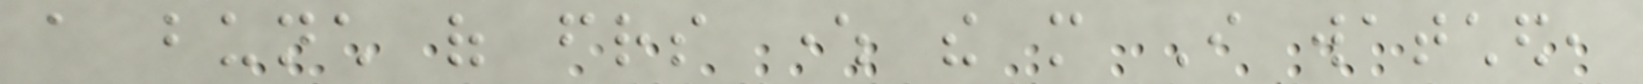a bunch of friends where the more I watched,
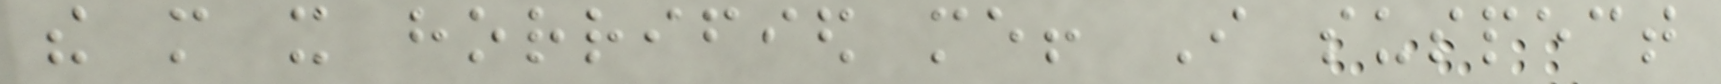the more it horrified me! I suspect
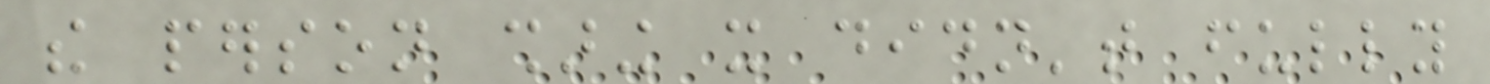the person sharing it didn't fully
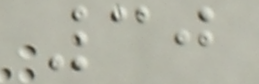30
